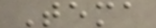Tema
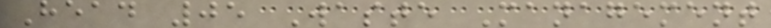Head 05 Waste Management
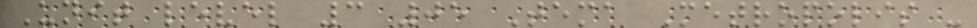Unit level 3 05 Tema Metropolis -
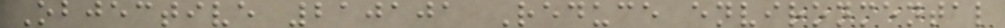Objective 210101 Reduce environmental
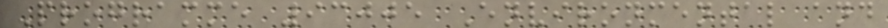Programme 93005 Environmental and
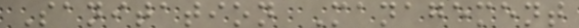Sanitation Management
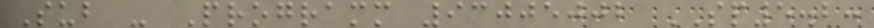Sub - Programm 93005002 SP5.2:
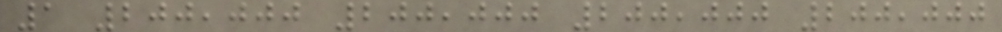1 200,000 200,000 200,000 200,000
